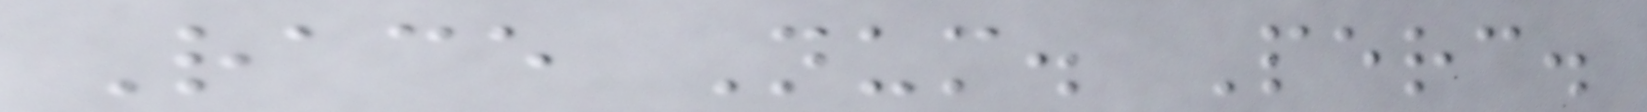Race Num. Perc.
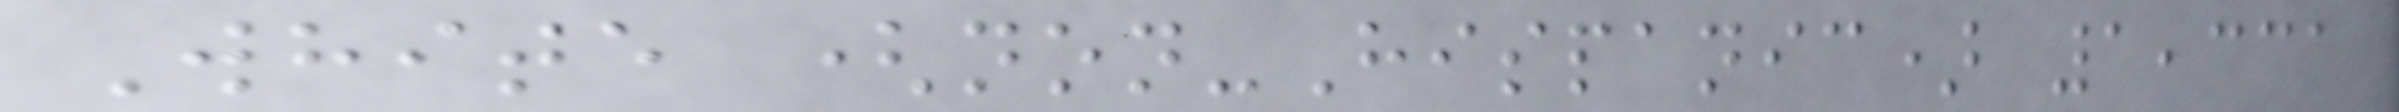White (non-Hispanic) 1,331
